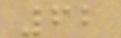62
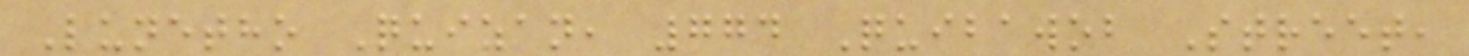Lunetho Quizan, 774 Quibawob Street,
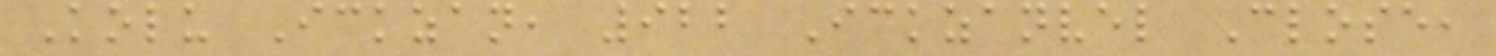Kolu Ickzan, 922 Ickzanvel Close,
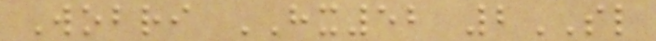Wobri HX52 2SL
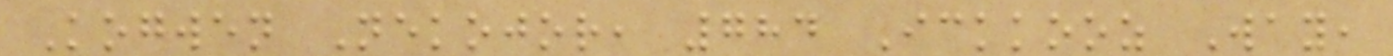Kogwen Nekojor, 784 Ickkooz Way,
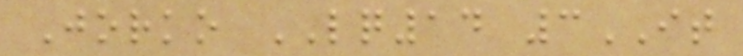Jorko LQ14 3IT
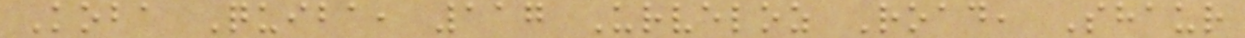Koba Quiba, 117 Urveloz Road, Shaur
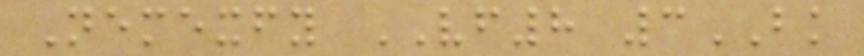Nemexfy VF8 3BK
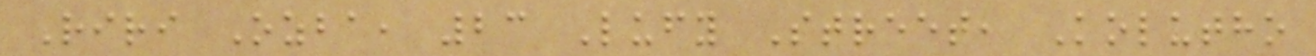Riri Ozba, 23 Lufy Street, Kolutho
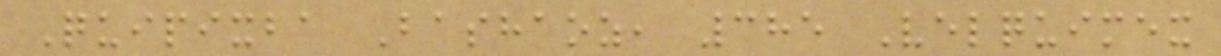Quipixba Bashaoz, 385 Velquimex
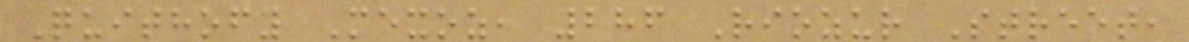Quithofy Mexoz, 286 Riozur Street,
